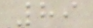89
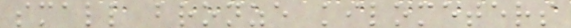small bronze kilometers
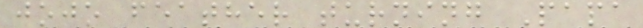jojo feather turning Papa
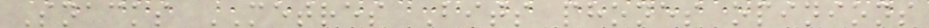Snacks METRES Bits phones opinions
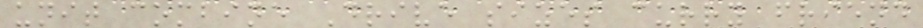unit combine Drive sizes curry friend
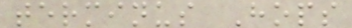terminus Hops
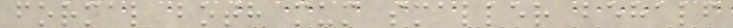formal both mum smaller behalf
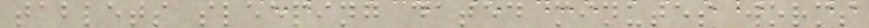tablets sleeping dated minutes worms
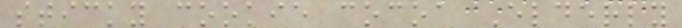sticky cookie cocoa Elderly
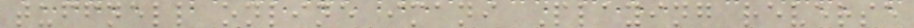tuffnell online imani Playing reverse
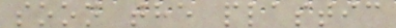soon the plastic
